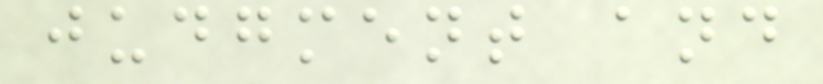judgment and
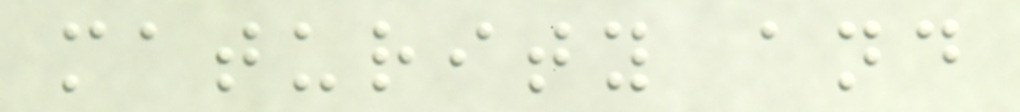maturity and
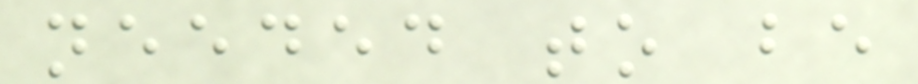needed to be
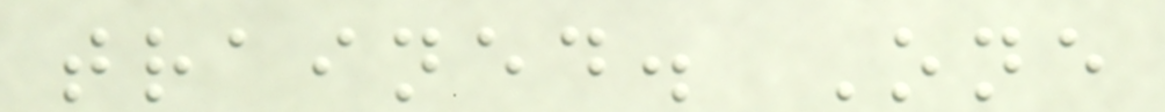trained. One
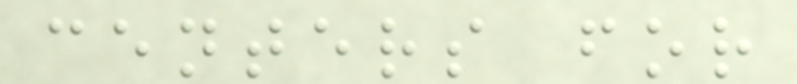centers for
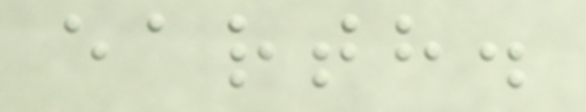earth.
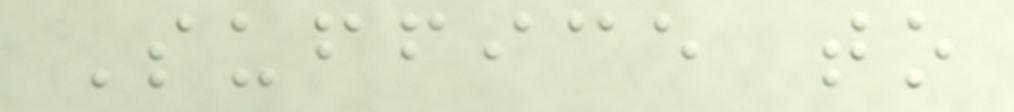Suffice to
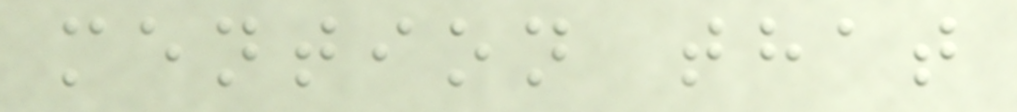mention that
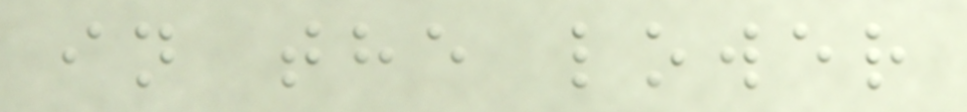in the lower
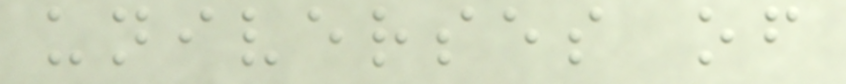universes of
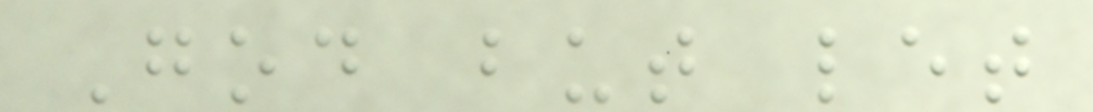God but let
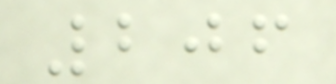206
